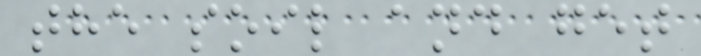the soil and get
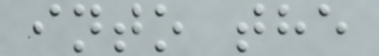into the
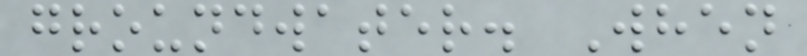groundwater. When
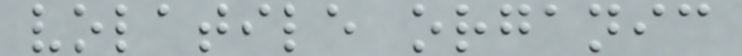volatile organic
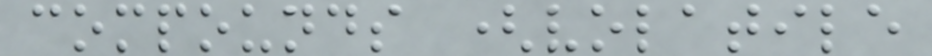compounds (volatile
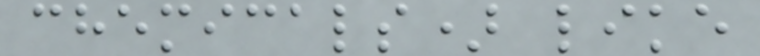chemicals) like
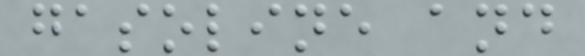gasoline and
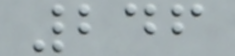246
